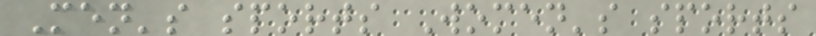Men's sports Women's sports
